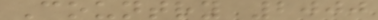Country 2000
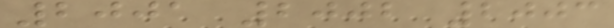2001 2002 2003
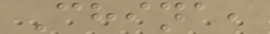China,
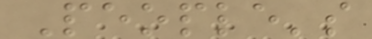People's
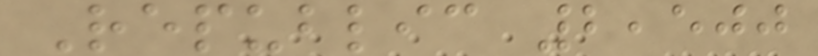Republic 2,500
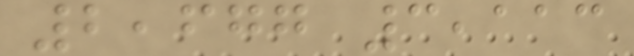2,677 3,113
